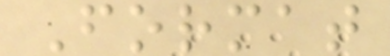Format
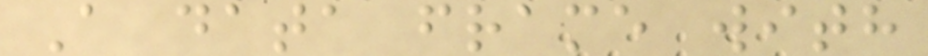A data frame with
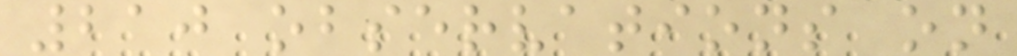210 observations on
